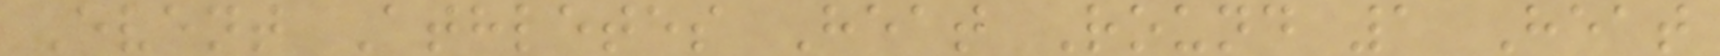Event Athletes Heat Round 1 Heat
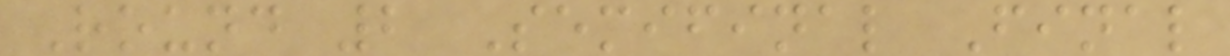Round 2 Semifinal Final
